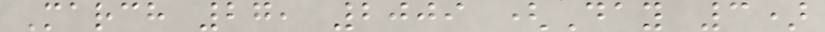March 27, 2009 (Day 3)
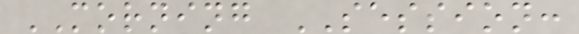MORNING SESSION:
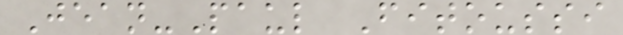Jean-Paul Fitoussi
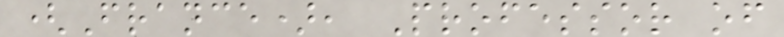(France), Professor of
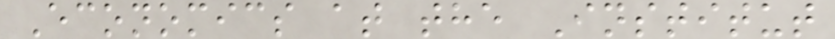Economics at the Institut
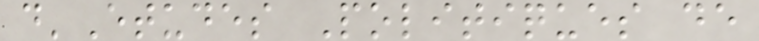d'Etudes Politiques de
